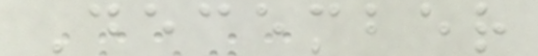December
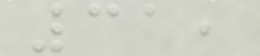31,
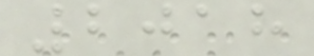2018
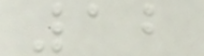12
